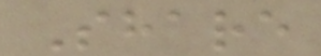Share
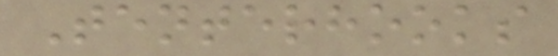Tenterhooks
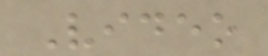Video
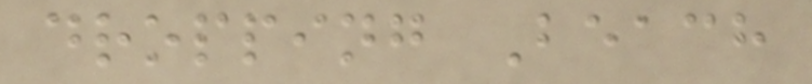dropping Beach
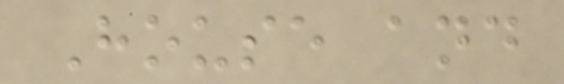House and
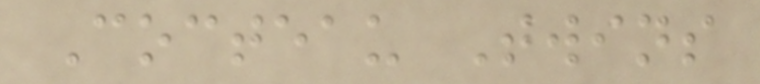Cocteau Twins
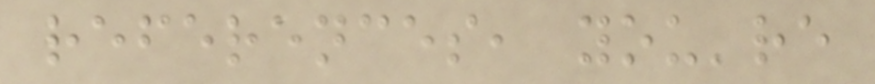references, you're
